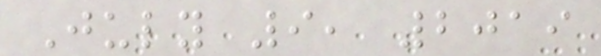July 9, 2019
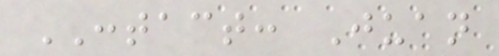CONTACT: Juan
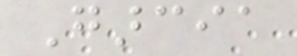Garcia
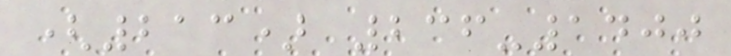(213) 236-1400
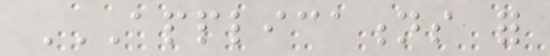APPLICATIONS FOR
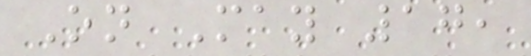On May 17,
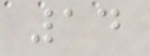14
